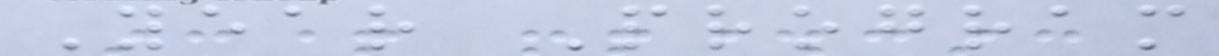Year Program
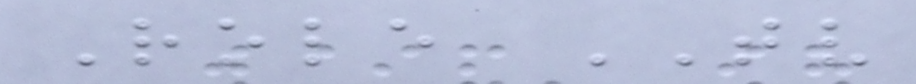Role TV
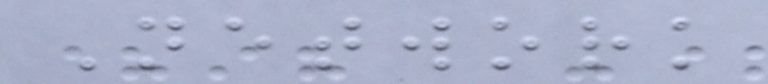Network
